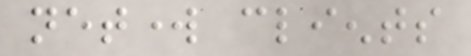network clients
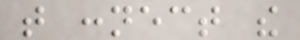that connect the
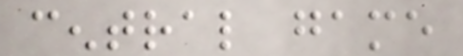central game
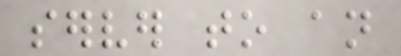server to an
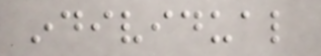individual
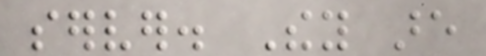server. They are
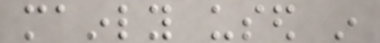mainly used in
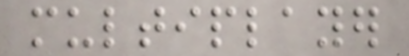multiplayer
